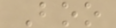Boo
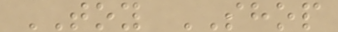TOY SHOP
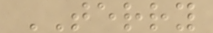TERRY
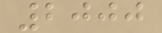2000
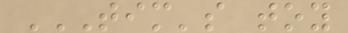TIM'S TOY
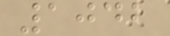1042
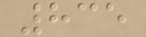835
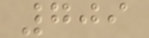709
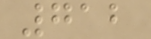712
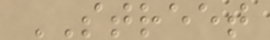STREET
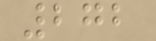272
